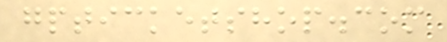gpticketshop.com
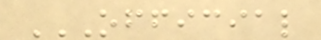OFFICIAL
